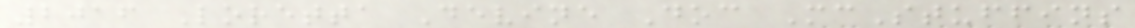2016 Loretta Devine Doc McStuffins
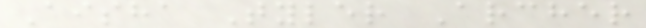Aisha Tyler Archer
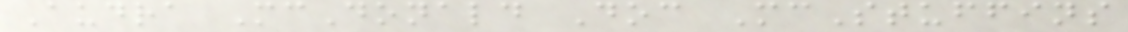Audra McDonald Doc McStuffins
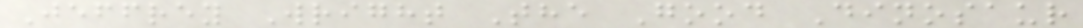Jeffrey Wright The Good Dinosaur
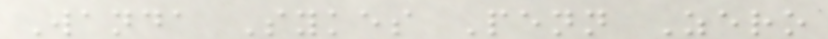Wanda Sykes Penn Zero
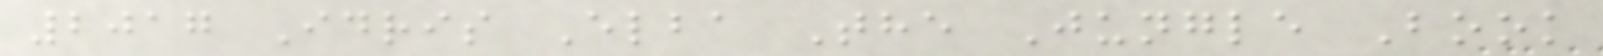2017 Idris Elba The Jungle Book
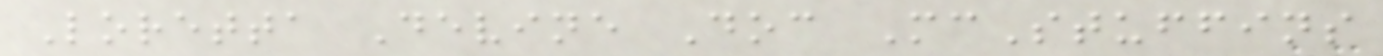Loretta Devine Doc McStuffins
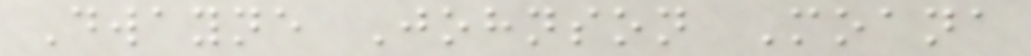Dwayne Johnson Moana
